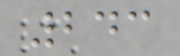243
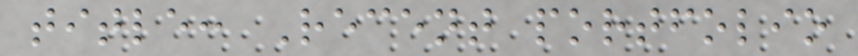title: Recent portfolio
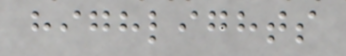highlights
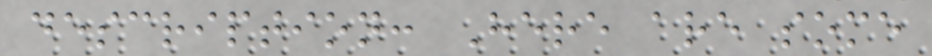description: Here are some
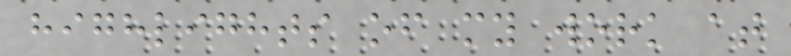highlights of my work at
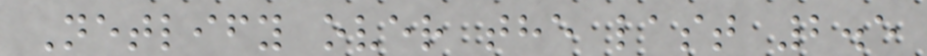Netlify over the last 2.5
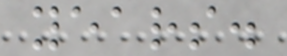years.
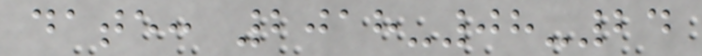date: 2018-08-24
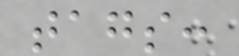tags:
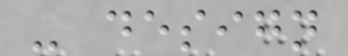- design
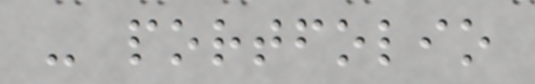- portfolio
